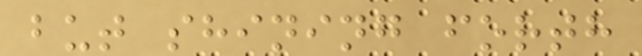but shining forth
